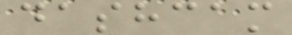dashcam
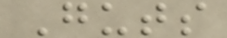Guts
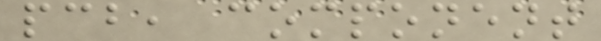pcb, component
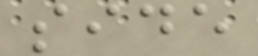side
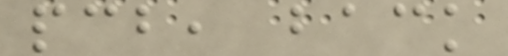pcb, back
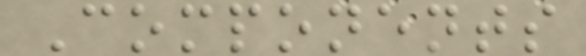Components
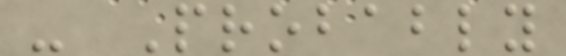- Probably
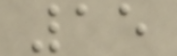15
